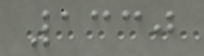1330
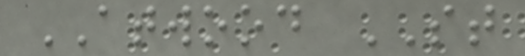ATWOOD ST
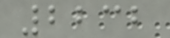2232
